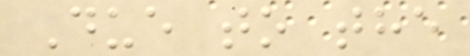Due to the
